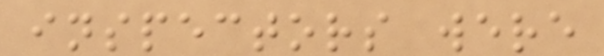inspectors were
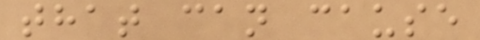that can cause
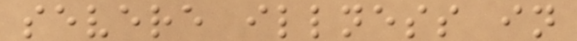severe illness in
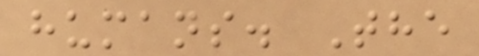humans. The
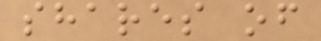shares of
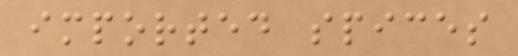imported spices
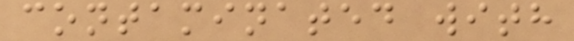contaminated with
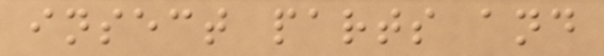insect parts and
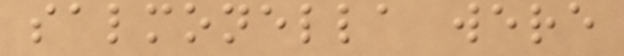salmonella were
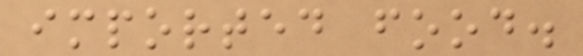imported food.
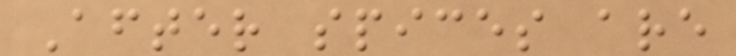After spices are
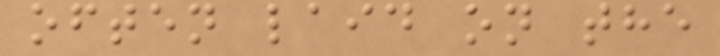often laid on the
